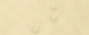B
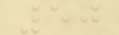50
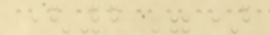(2")
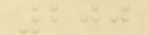200
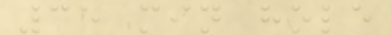35 min hole
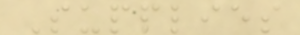Supplies
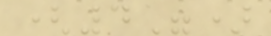(4")
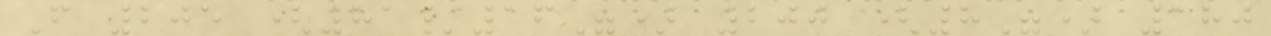F 205 (81/16") 200 (8") 180
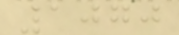1070
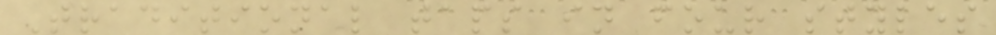Traditional taps in four styles
